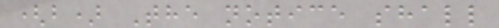(b) The notice shall
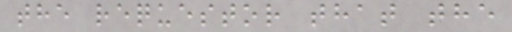the requestor that the
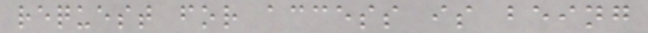request for access is being
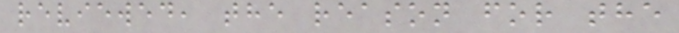reviewed, the reason for the
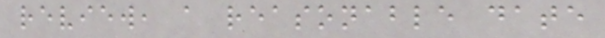review, a reasonable date
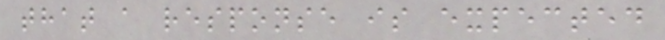that a response is expected
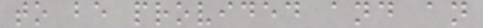to be provided and an
